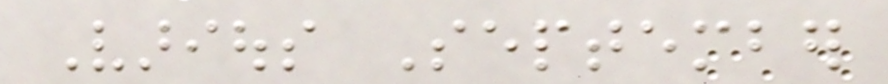Various September
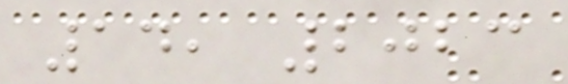14, 2023
